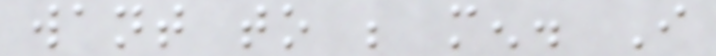want to be men. I
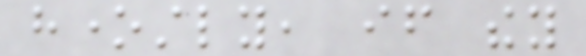honestly, if they
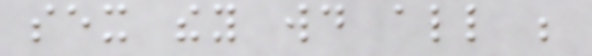sex they would all be
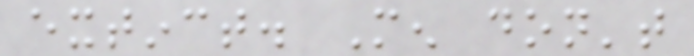extinct. Men don't
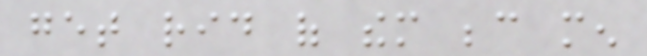get rid of them because men
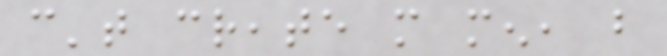can't create more men, but
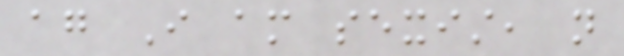again I am sexist, not
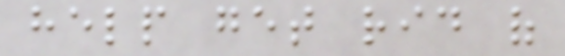help get rid of
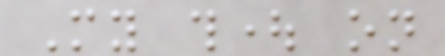My thought on
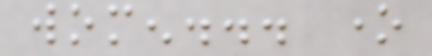women... one
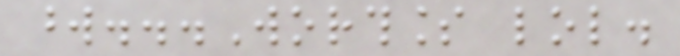word...Worthless lol.
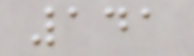141
